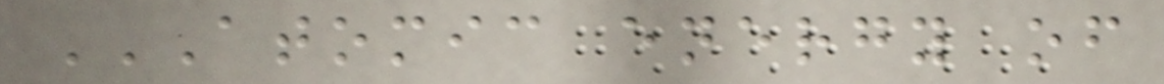ATOMIC ENERGY OF
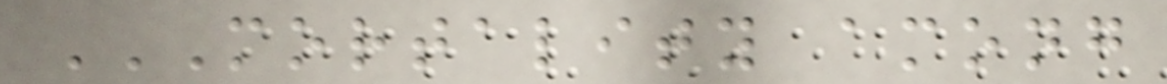MORTALITY AMONG
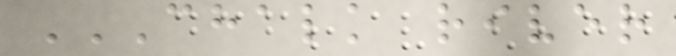CHALK RIVER
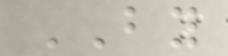BY
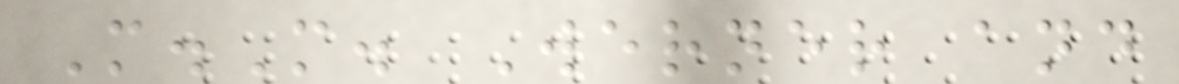M.M. Werner and
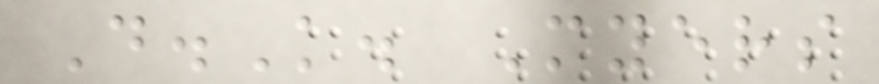D.K. Myers
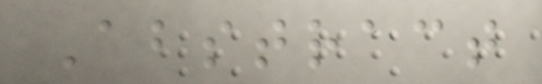Abstract
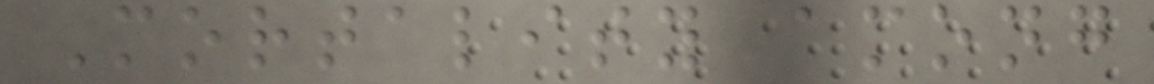Mortality among
